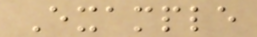Example
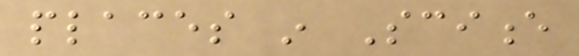places in Science
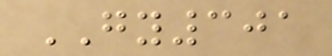GY301
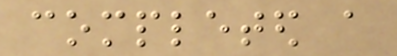completed a
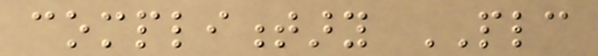complimentary PLC
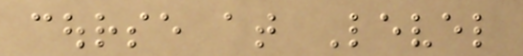course at Level
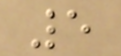5
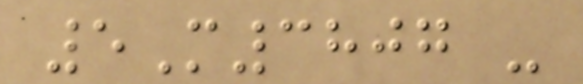5M3807 -
